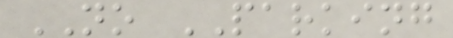NO PARKING
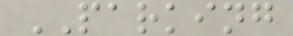PARKING
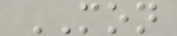MON
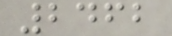2462
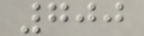700
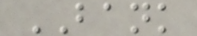BANK
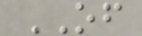OF
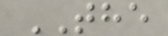THE
